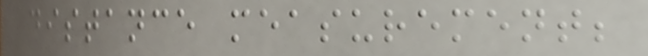distance measurement;
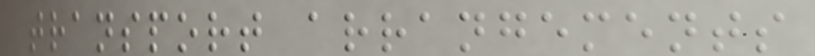transport arrangements
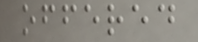offered
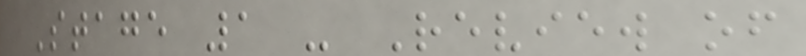Stage 1 - Review of
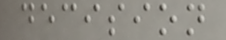decision
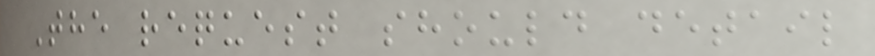The request should detail
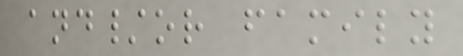and/or family
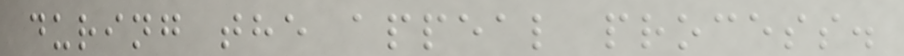during the appeal process.
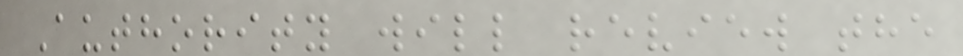Authority will review the
